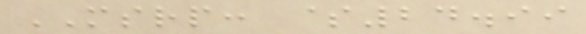MSRP: $24.99
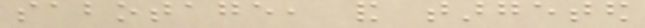sabotage, and targeted
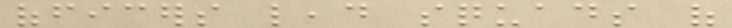officers lead squads of
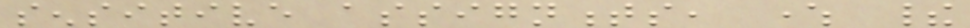sensitive assignments, where their
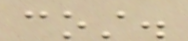cost.
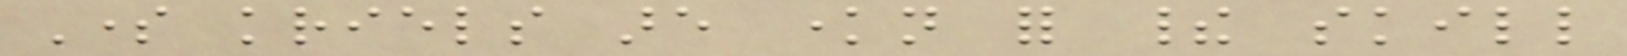Some kriels are known for their skill
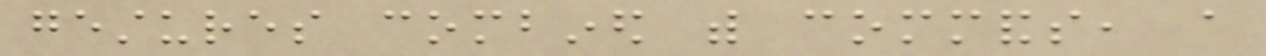gestures combined with commands, a
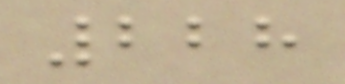228
